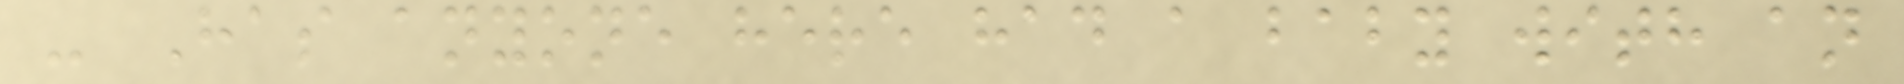- Has anyone here had a baby with an
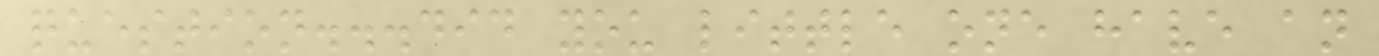question...did you little one have an
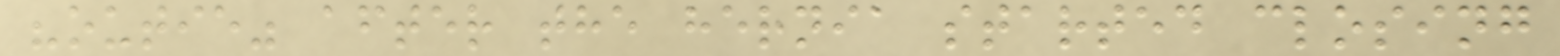"outie" after the hernia started closing
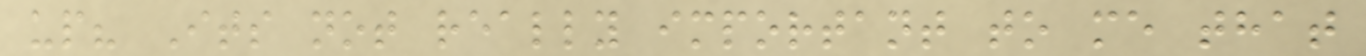up? Its not really important to me that
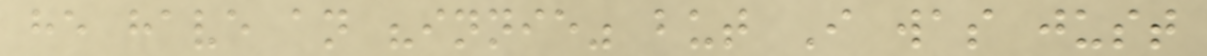he have an "innie" but I was just
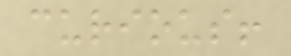curious!
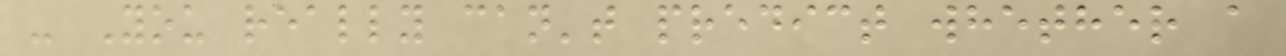- You really can't predict whether a
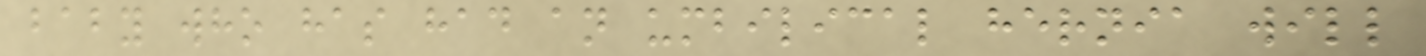baby who has had an umbilical hernia will
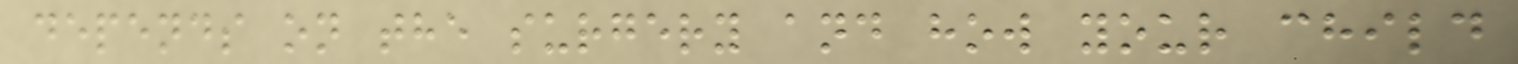depends on the surgery and how your child
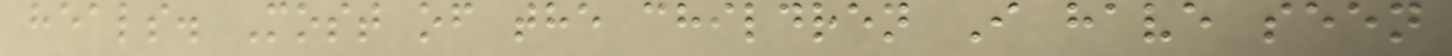heals. Most of the children I have seen
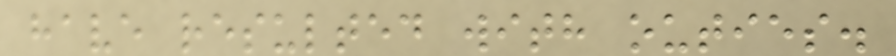have resulted with outies.
